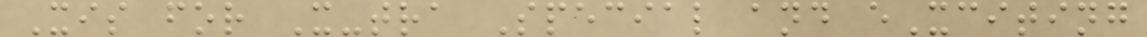Xis for X-tra Special and eXciting
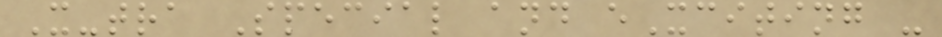X-tra Special and eXciting -
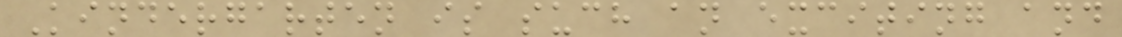Kindergarten is such an exciting and
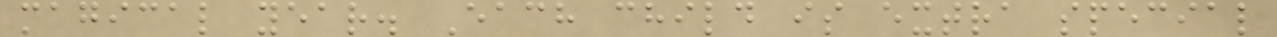magical year. Each child is extra special
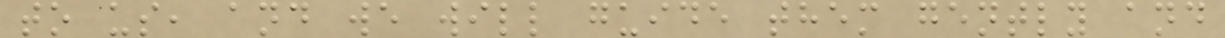to us, and we will guide them gently and
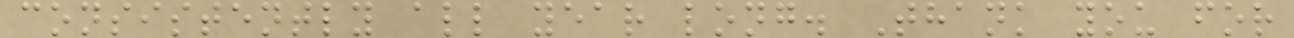consistently all year long. Thank you for
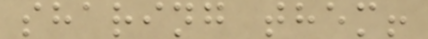sharing them!
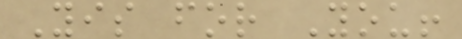Yis for You!
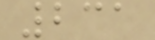231
